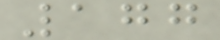177
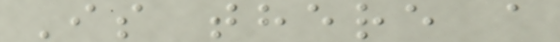Is there a
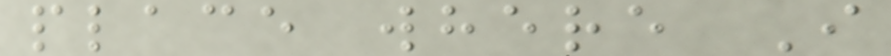place where I
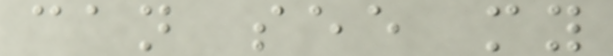can see my
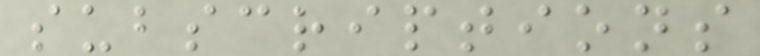subscriptions
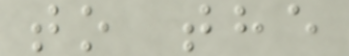to the
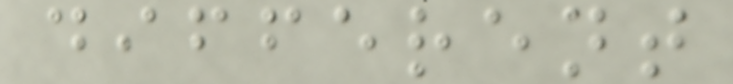different
